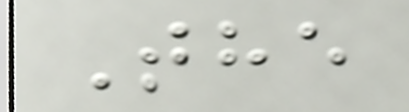The
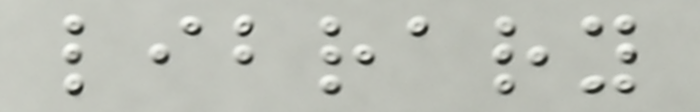library
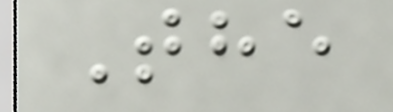The
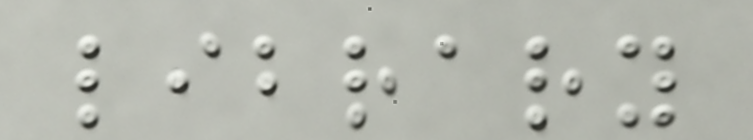library
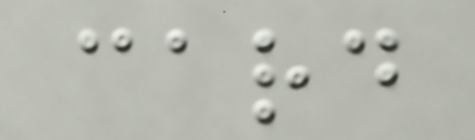card
